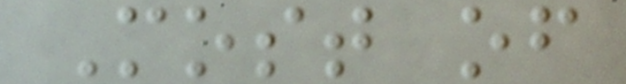Most of
